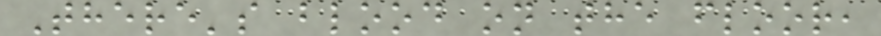There's blood on the floor,
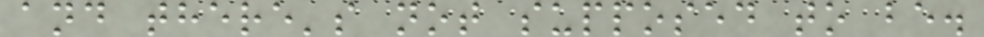and there's not supposed to be.
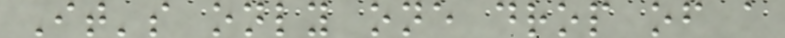It's only one drop of a
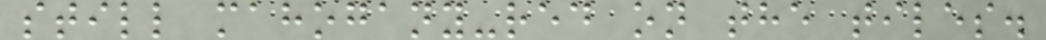still mahogany-red on the tiles.
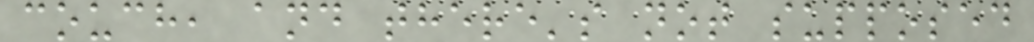couch, and there's not supposed
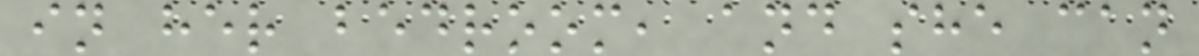in her bedroom, and she can
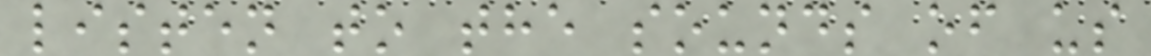listen to the sounds of us
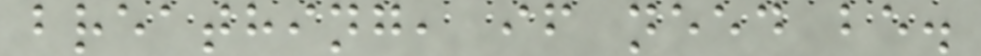breathing, if need be.
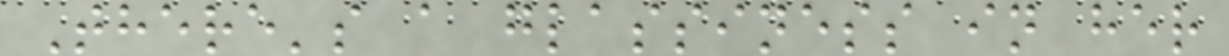There's a glassiness in her
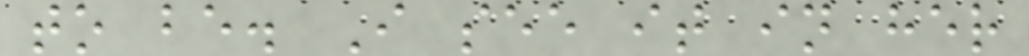to be. I see it in her
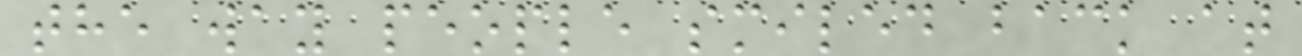the way people smiled back at
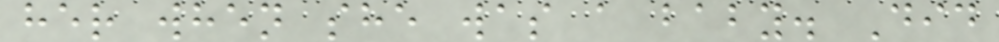her when she was a baby. Did
